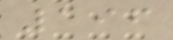196
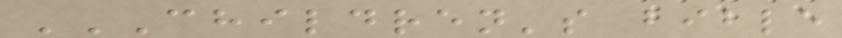CHILDREN'S BIBLE
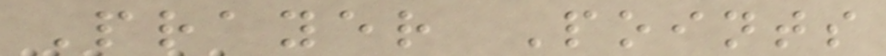Prayer Points
